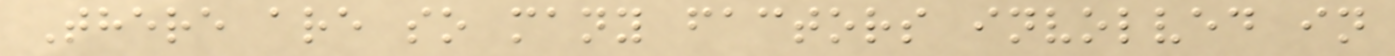There are so many factors involved in
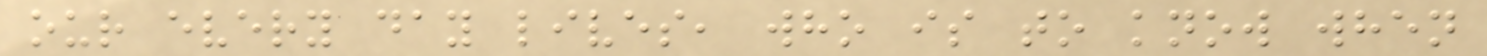our every day lives, who is to know when
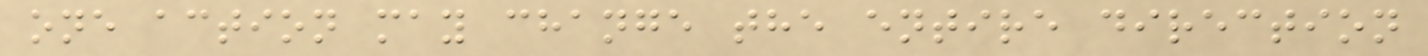one action may change the entire direction
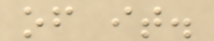of it.
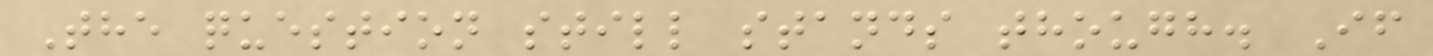The question still stands though. If
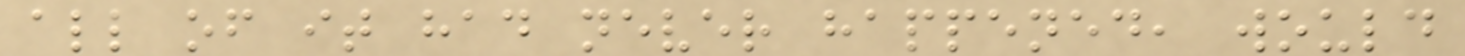all of it had never happened, would
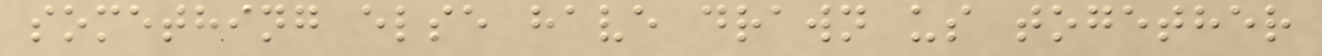something else have drawn us together
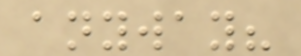anyway?
